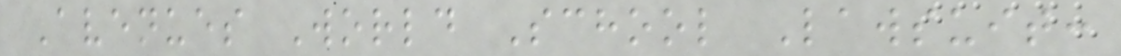Avenues World School Lawsuit:
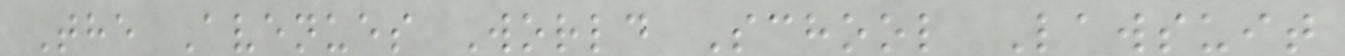The Avenues World School Lawsuit
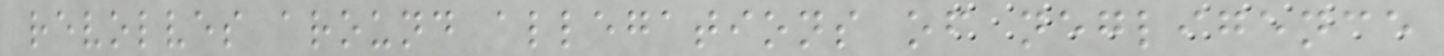revolves around allegations of negligence
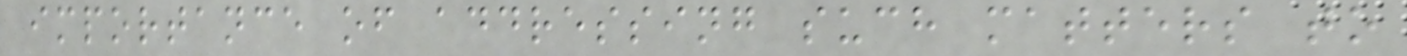importance of addressing such matters to
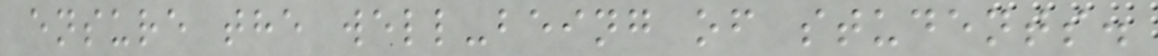ensure the well-being of students.
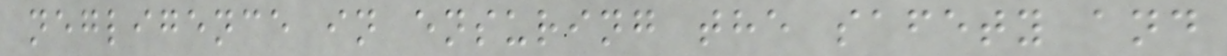negligence in ensuring the safety and
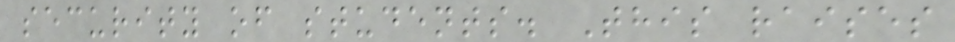security of students. This raises
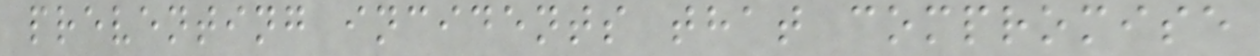preventing incidents that compromise
